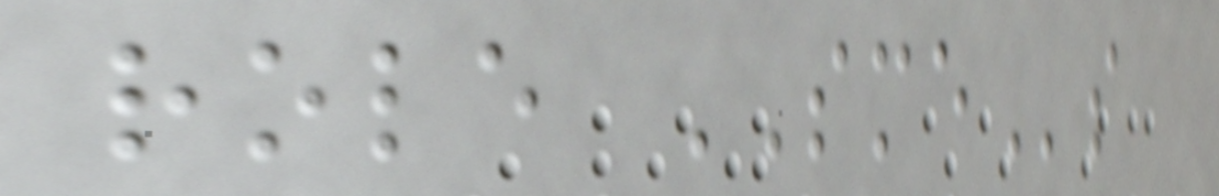role SMEs
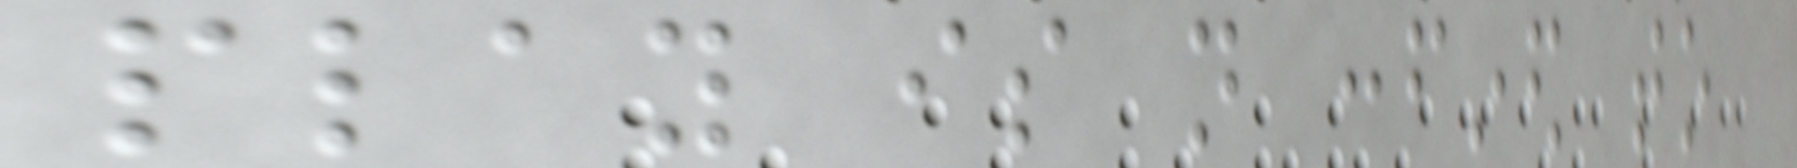play is not confined to
